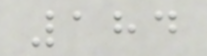184
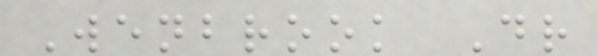Wenbrook Dr
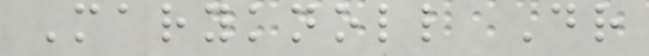Maryknoll Dr
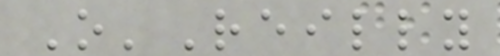O'Reilly
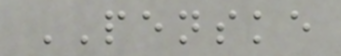PENSKE
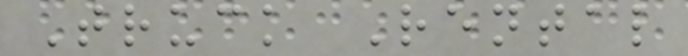Truck Rental
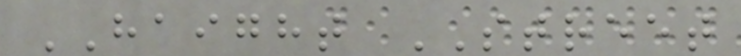HAIGHT STREET
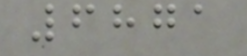6871
